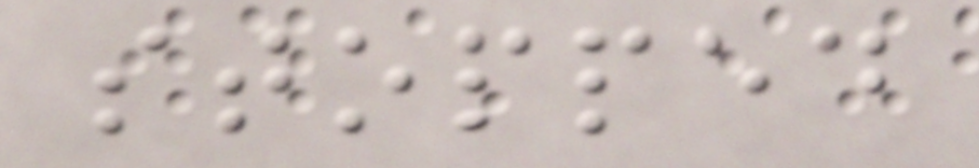stopped
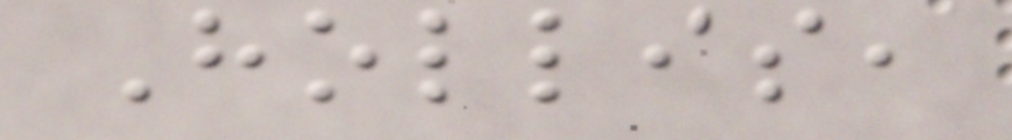Hollis,
